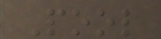Pool
